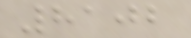8102
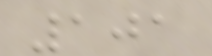101
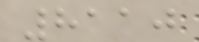8110
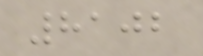8102
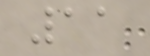11
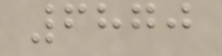6870
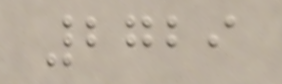2729
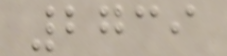2739
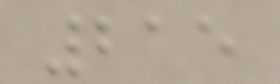215
